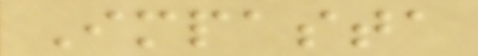Impasta
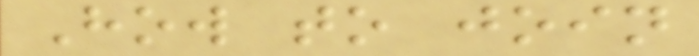How to join
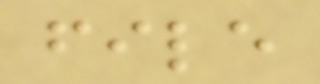file
